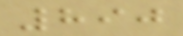890
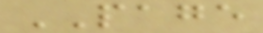PAGE
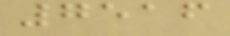7516
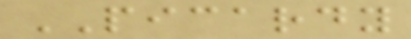PICARDY
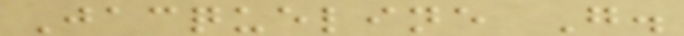Jacqueline G.
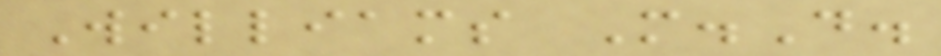Williams M.D.
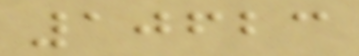10623
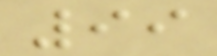99
